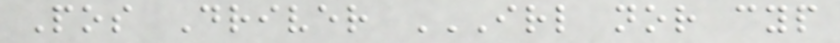Pos Driver IRL NOR CYP
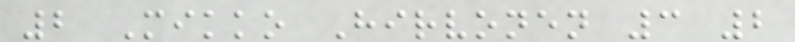2 Mikko Hirvonen 3 2
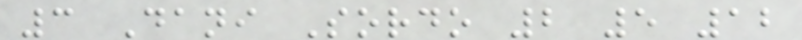3 Dani Sordo 2 5 12
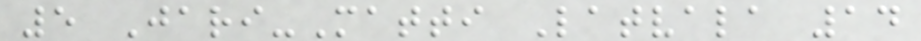5 Jari-Matti Latvala 14
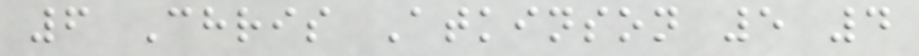6 Chris Atkinson 5 4
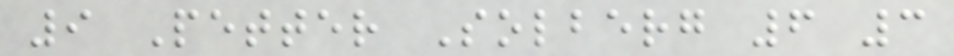9 Petter Solberg 6 3
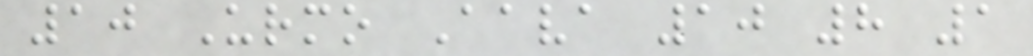10 Urmo Aava 10 8 1
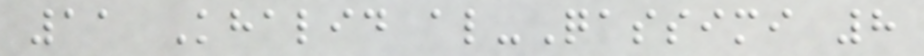11 Khalid al-Qassimi 8
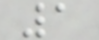1
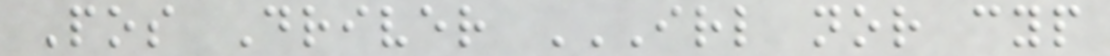Pos Driver IRL NOR CYP
